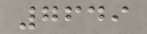7649
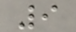9
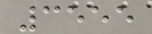3555
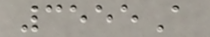3555A
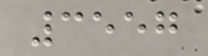3557
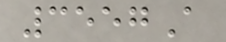3557A
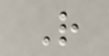R
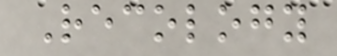Recology
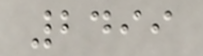2499
